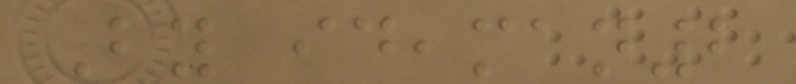By ideaman2
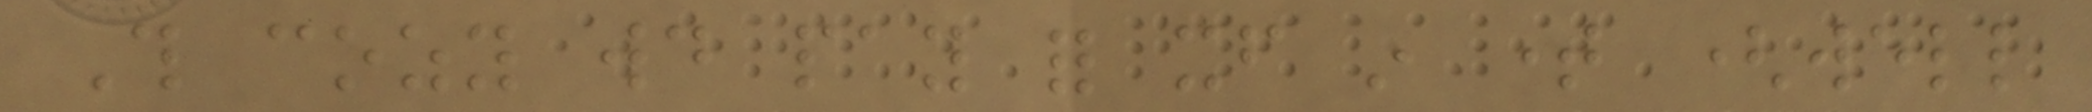This cozy would pay for itself in time (well
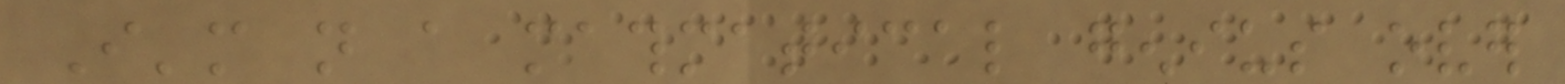I'm not a mathmatical genius over
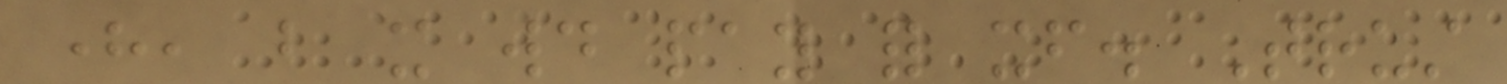here, but it would pay for itself. Trust
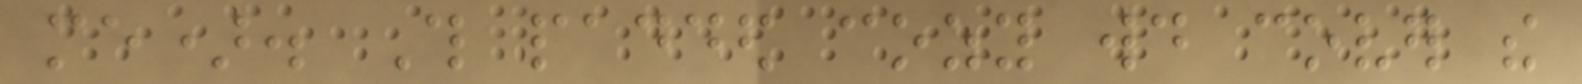me). This padded cozy would cover the
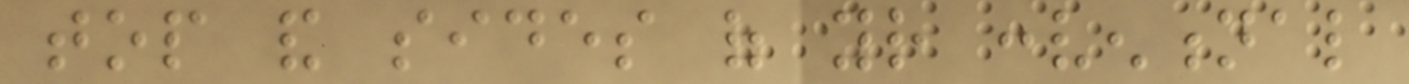top and sides of your conventional
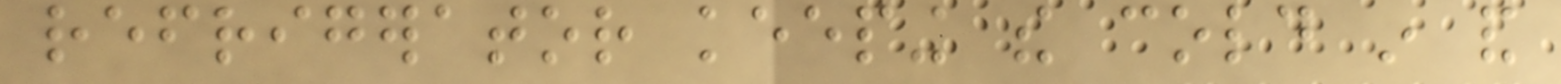refrigerator keeping the cold in and
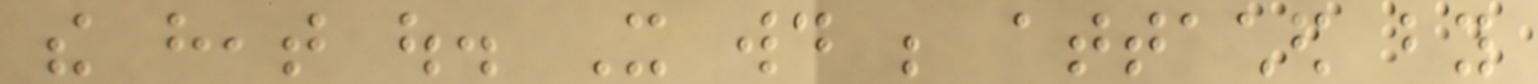the heat out. It would be attached by
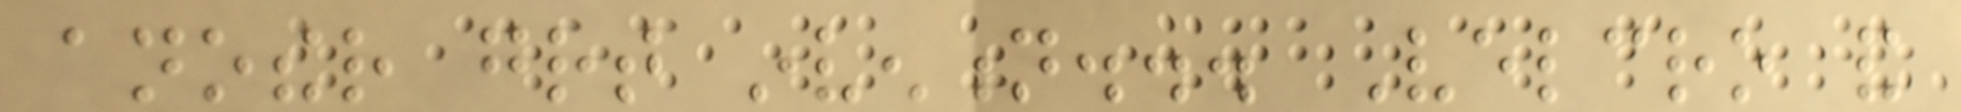another great invention... Velcro and
